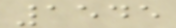1545
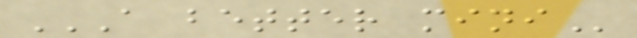A BETTER MINI
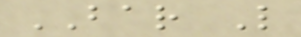BAR L
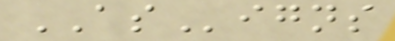ASigns
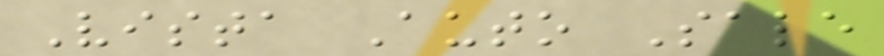Vista Auto Sale
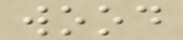wood
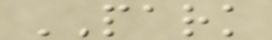PARK
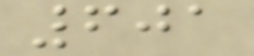601
